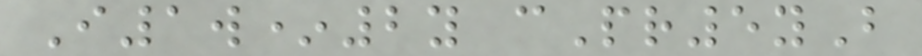I1w*2y cPr5yB
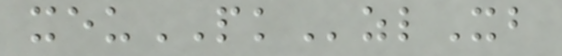xeuPKzlXb
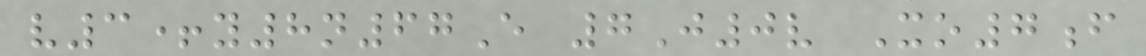v3+y8n67E 7J0v Xo7f
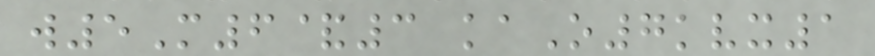w5M6&3 kaO7kvx1
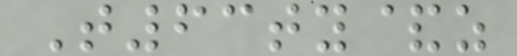T63ty&z
